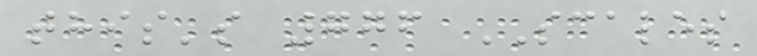this's 776 SCALES
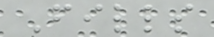Fills
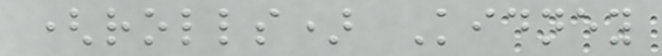(rolls) Kidney
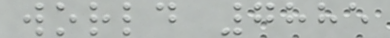world 7885
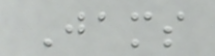Jams
